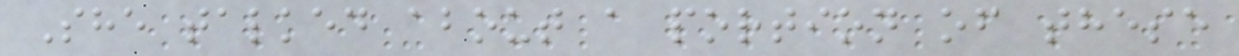She talked about a portion of these
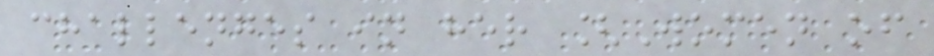challenges in her [Women of
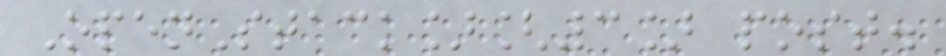OpenStack][3] post.
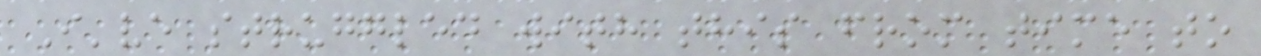I've struggled with this from time to
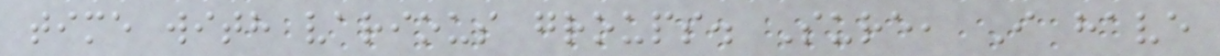time with various groups. Sure, I have
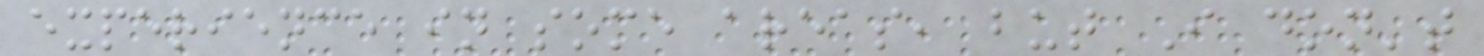experience in some areas, but I don't
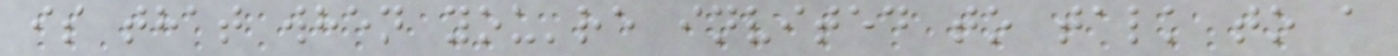is that when you're invited to talk to a
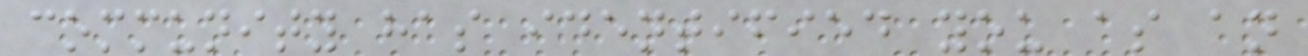community has identified you as an
